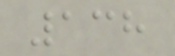138
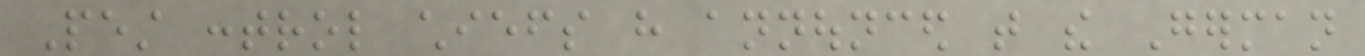Pest control chiefs have announced that the German
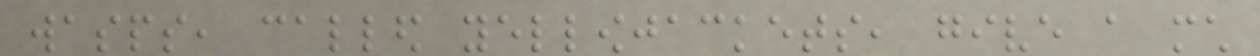wasps, called yellowjackets, give a much
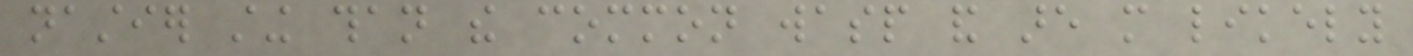nastier sting than the common wasp and are more likely
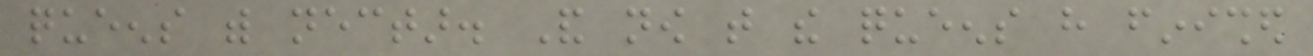queens with nectar. And now that the queens have finished
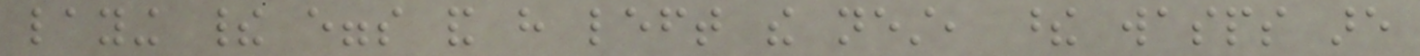laying their eggs and have left the nest, these wasps are
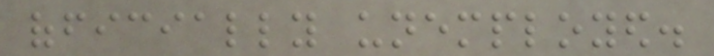officially unemployed.
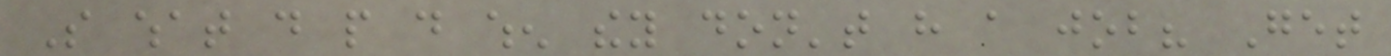So what do people do when they don't have a job? Get
